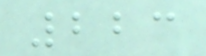223
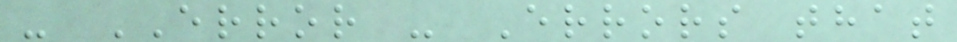- ERROR - Errors that
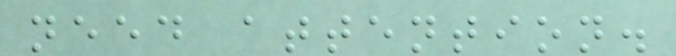need attention.
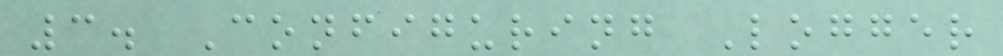3. Configuring Logger
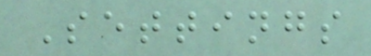Settings
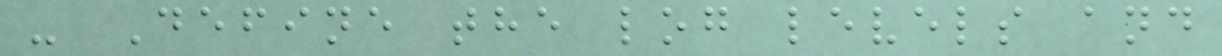- Define the log levels and
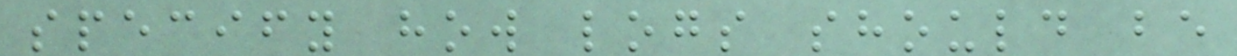specify how logs should be
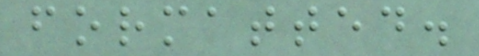formatted.
